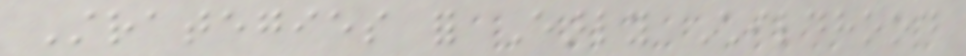Strategies for Early Childhood
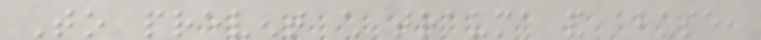To prevent child trauma and abuse,
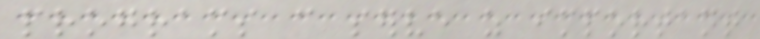programs can serve as important
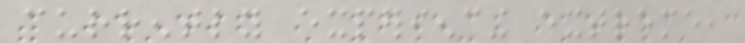currently experiencing extreme,
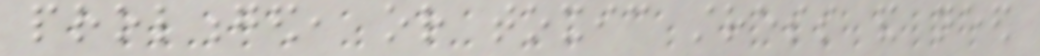prolonged, or toxic stress and need
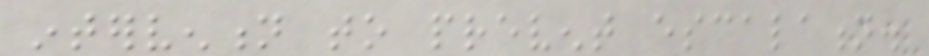intervention to prevent escalation.
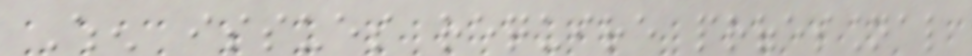When issues require professional
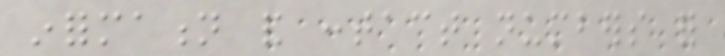information and contact numbers for
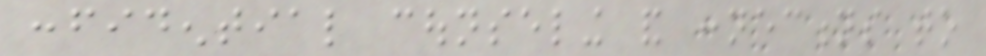confidential counseling and connections to
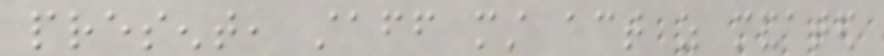present, staff must act as mandated
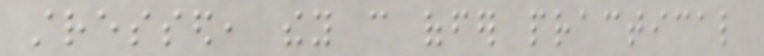stressed, they can offer practical
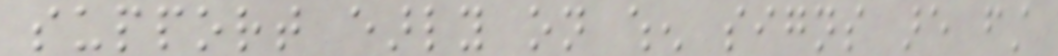support early on when signs are first
